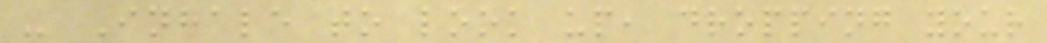- Inhale to look up, dropping your
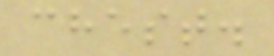chest.
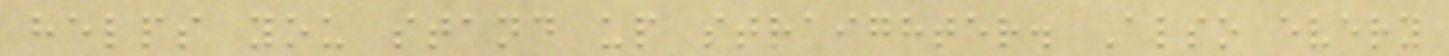helps you stand up straighter. Also every
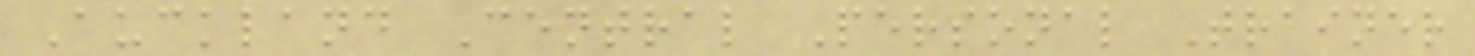Auckland Central Personal Trainer
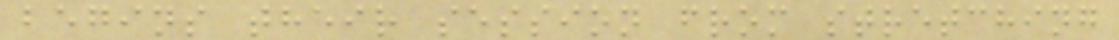begins their session from stretching
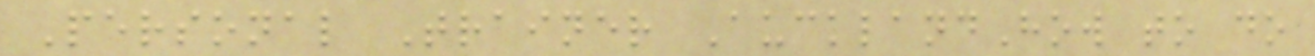Personal Trainer AucklandHow to do
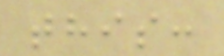this:
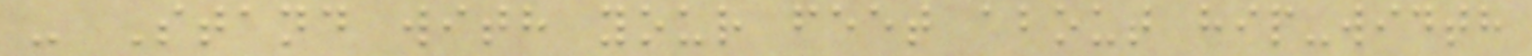- Stand with your feet about hip-width
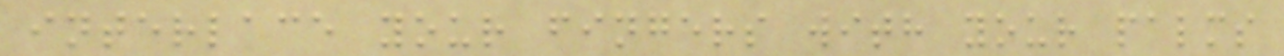interlace your fingers with your palms
